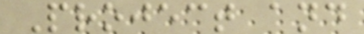Project and
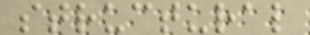structural
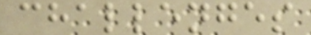challenges
